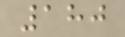180
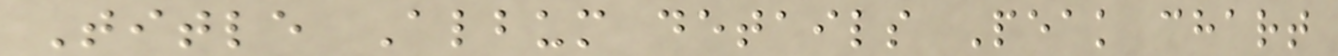Title Album details Peak chart
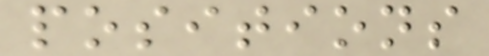positions
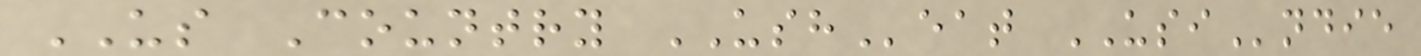US Country USHeat USIndie
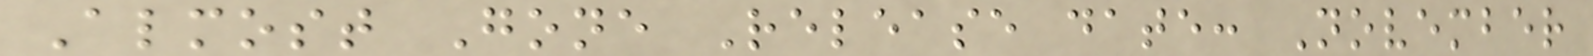Almost Gone Release date: November
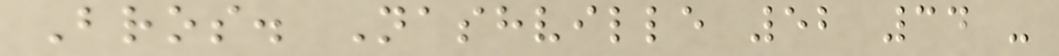Bros. Nashville 52 34 -
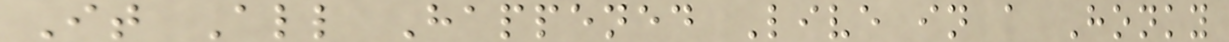It All Happened Live in a Honky
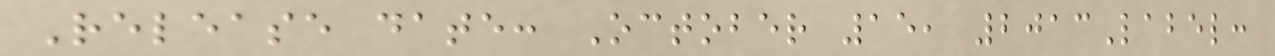Release date: October 15, 2013Label:
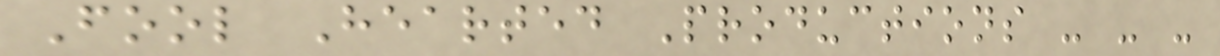Fool Hearted Productions - - -
